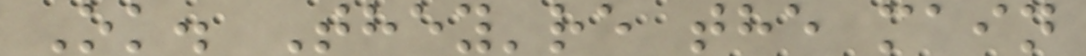Ok. They're the main
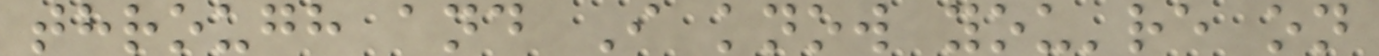through and I know you're on
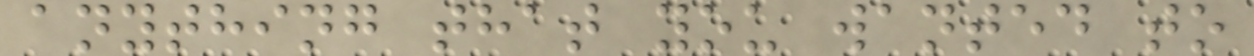anything that you wanted to
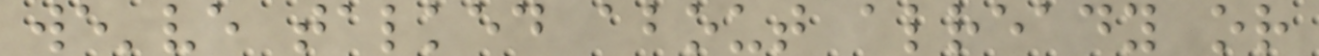we've talked about already or
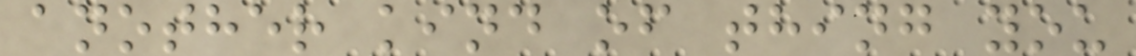another kind of thing you
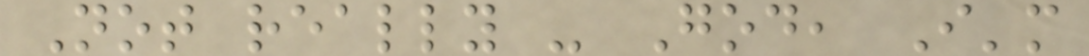Not really - God, I'm
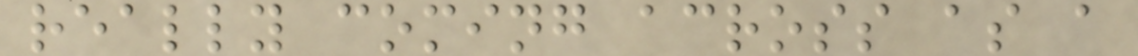really coming across as a
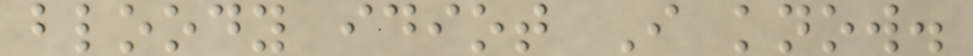bloody idiot I know.
